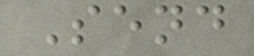Send
